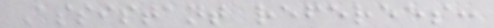Assistant referees:
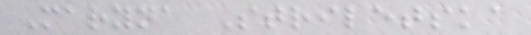Maryna Striletska
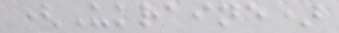(Ukraine)
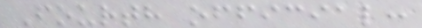Fourth official:
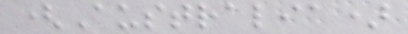(Australia)
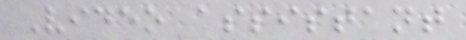Video assistant
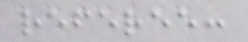referee:
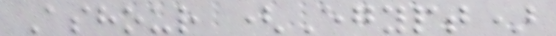Ashour (Egypt)
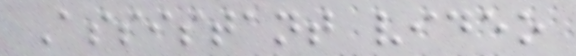Assistant video
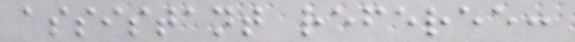assistant referee:
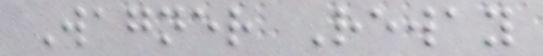Wagner Reway
